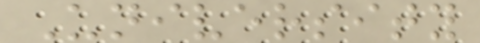University
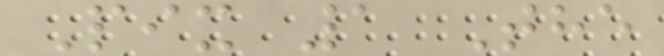Pix 1 The
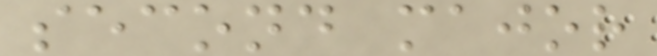second major
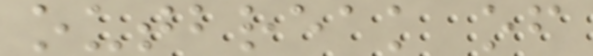outbreak of
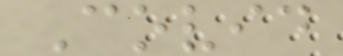Covid
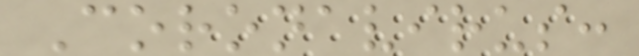Coronavirus:
